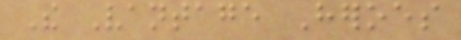The Vantage Heroes
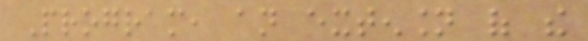Program, an extension of the
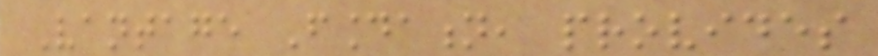Vantage Foundation, provides
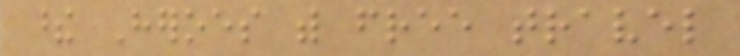these Heroes with free travel
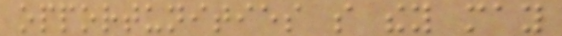opportunities so they may
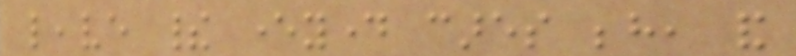leave their everyday cares behind, and
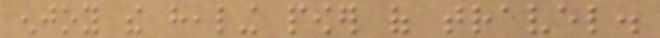enjoy the healing power of travel.
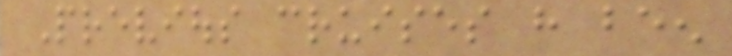Previous cruises have been
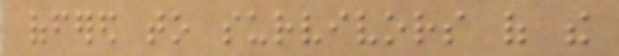offered to survivors of the
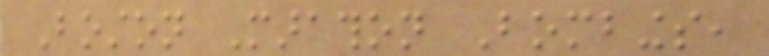Boston Marathon Bombings,
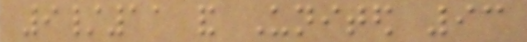9/11 and United 93
